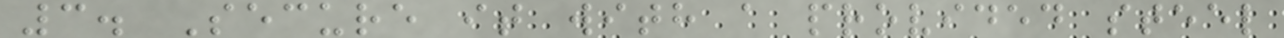3. Secure it with a provided steel
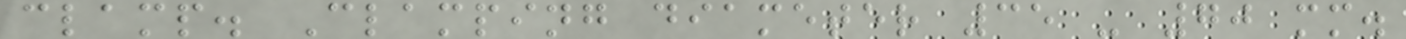clamp. Clamping diameter 35 - 70 mm.
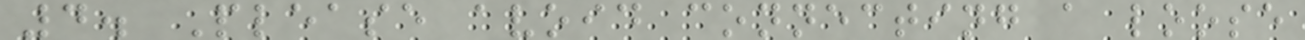4. Please avoid connecting a loose
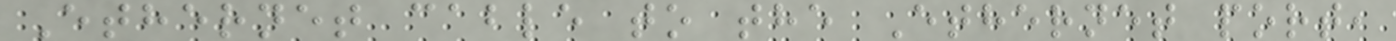Ethernet cable to the Ethernet port,
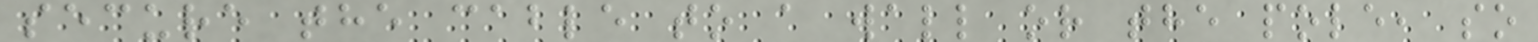secure the cable to a wall or the pole, so
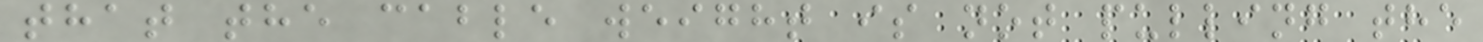that the cable weight is not pulling the
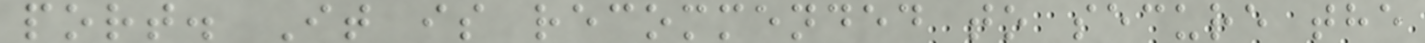port. It is recommended to secure the
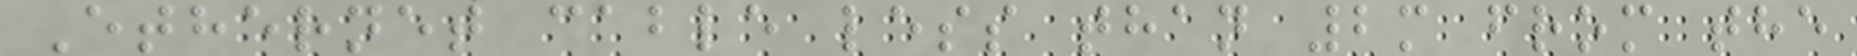Ethernet cable less than 2m from the
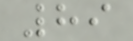89
